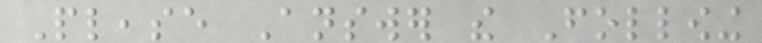Please Answer the Following
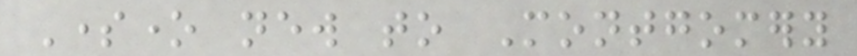Someone new to Montgomery
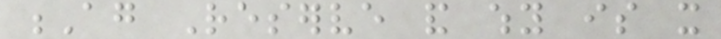Ag Reserve and why is it
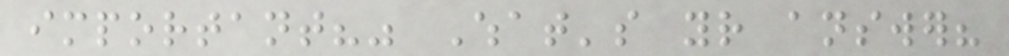important?" What's your answer?
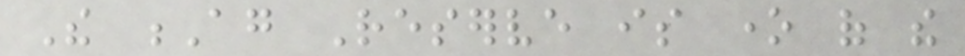The Ag Reserve is one of the
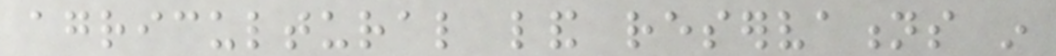agricultural land reservations in
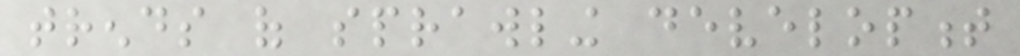trends of sprawling development
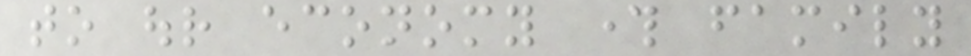to our economy through family
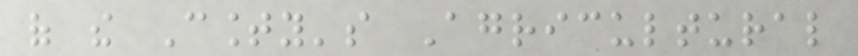of the County's Agricultural
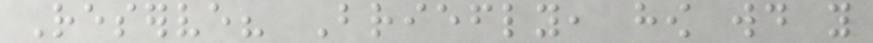Reserve? Briefly, how would you
